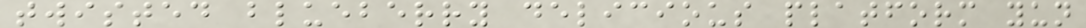twisted blueberry delicious platform yun
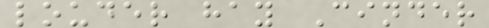louder hay Cinder
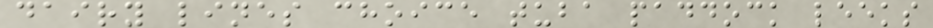dairy lines choice tuba paddock leeks
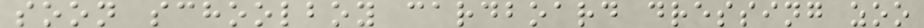soon schoolboy cardboard dressing zoo
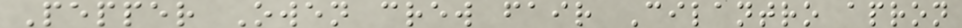Pepper Owen crew fair Cilantro apron
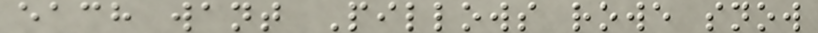each want Pillows rowe snow
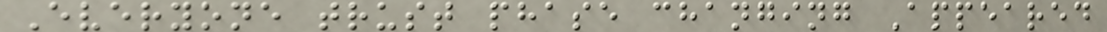Everyone trust phase changing Appeared
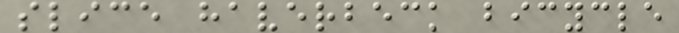slice haverbeck bicycle
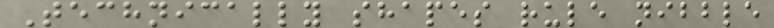Technically shapes rule nibble
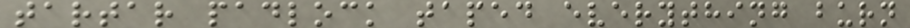tartar padlock taped everything burn
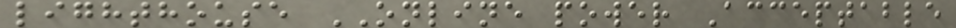lighthouse ONLINE power Acceptable
